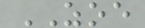ZOE
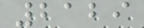2129
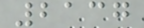2137
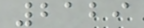2129
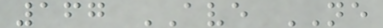167 AVE NE
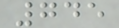745
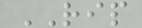RIP
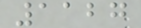1127
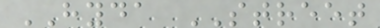HYDA STREET
